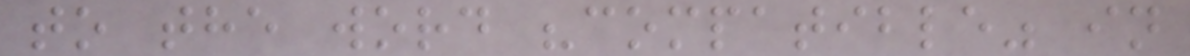to the word "compatible" in
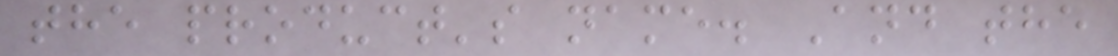the product's name. And the
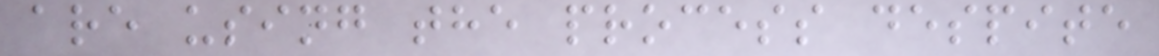are using the process despite
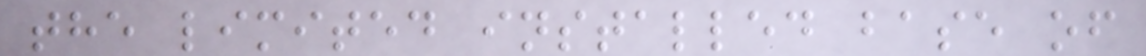the limited installed base of
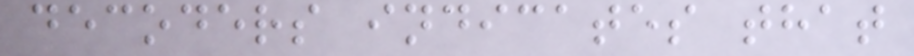decoders indicates that
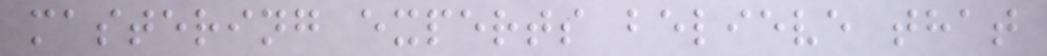mastering experts believe that
